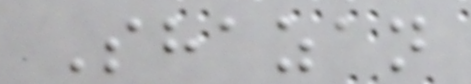Shazan
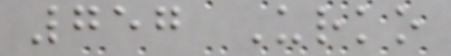757 Urko
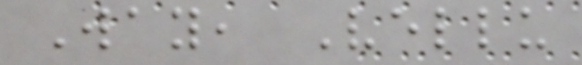Way, Vellu
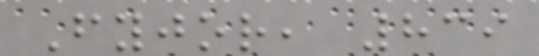Fyjor, 839
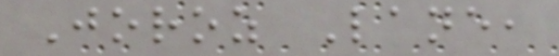Joroz Lane,
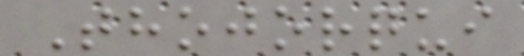Thojorqui
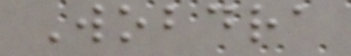Wobdra
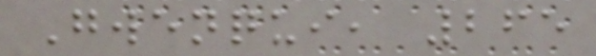Gwenqui, 265
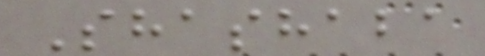Shashaba
